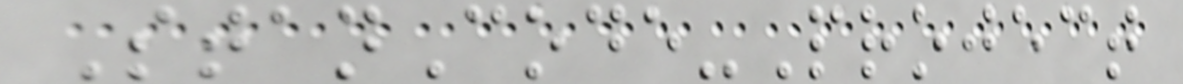StanCode-Project
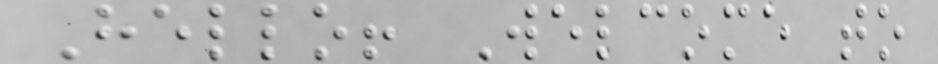Hello! Welcome to
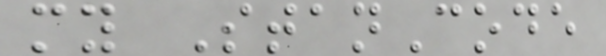my StanCode
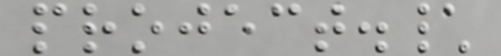project.\
